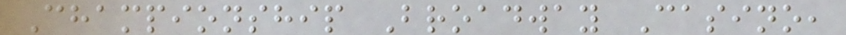Championship Broadway Casino,
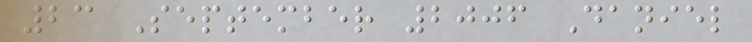23 September 2006 Daniel
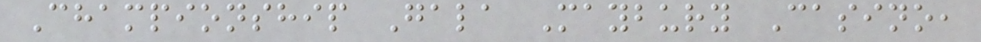Championship Gala Maybury Casino,
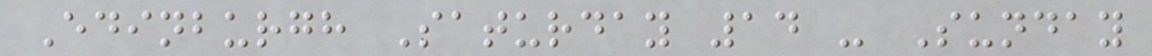Edinburgh Saturday 14 - Sunday
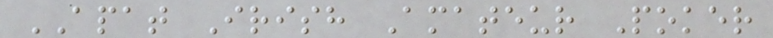APAT Irish Amateur Poker
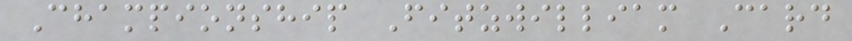Championship Fitzwilliam Card
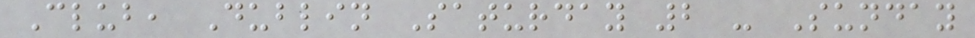Club, Dublin Saturday 2 - Sunday
